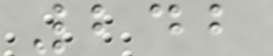242
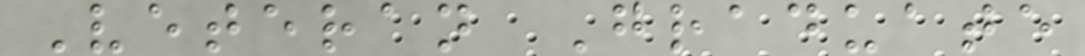Veteran Graduate
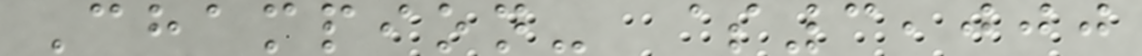Champion- $3,000
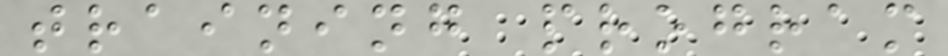training program
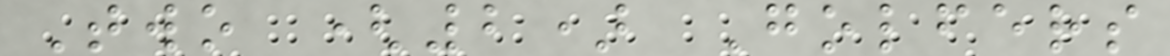Two (2) Golfers
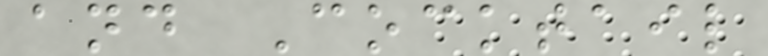and Cocktail
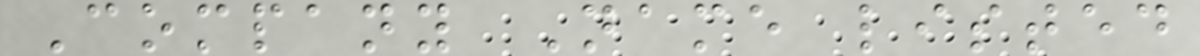Company Name listed
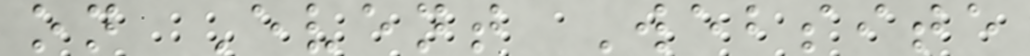on Event Website
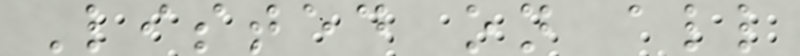Listed on all
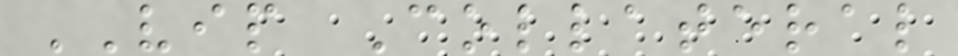VIP Collateral
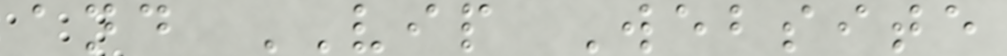and VIP Website
